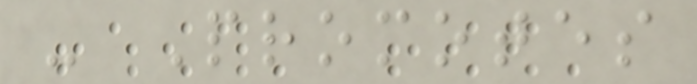- Promotes
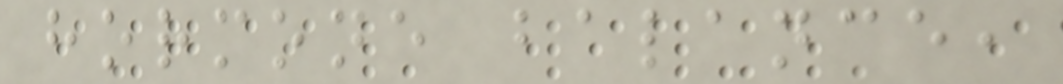hormone balance,
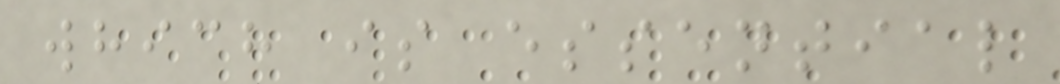which is essential
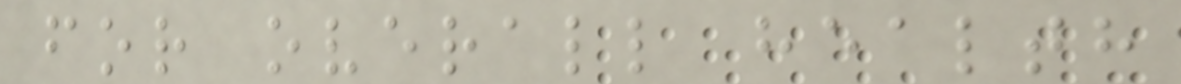for overall health
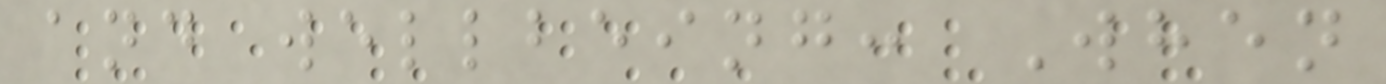and wellbeing: When
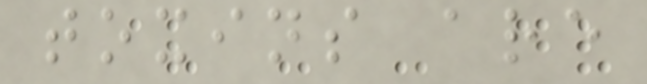toxins are
